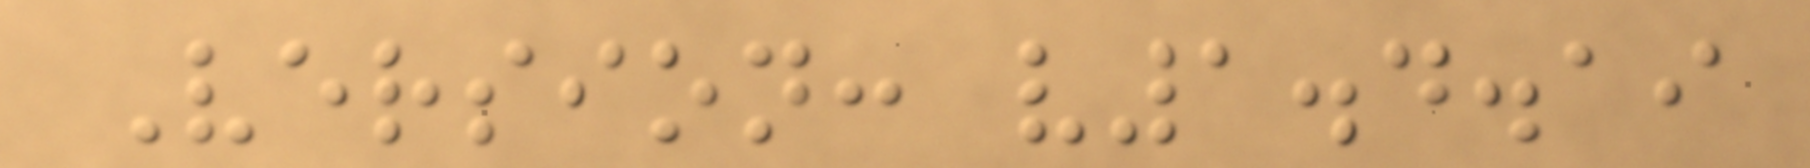Version: v1.4.19
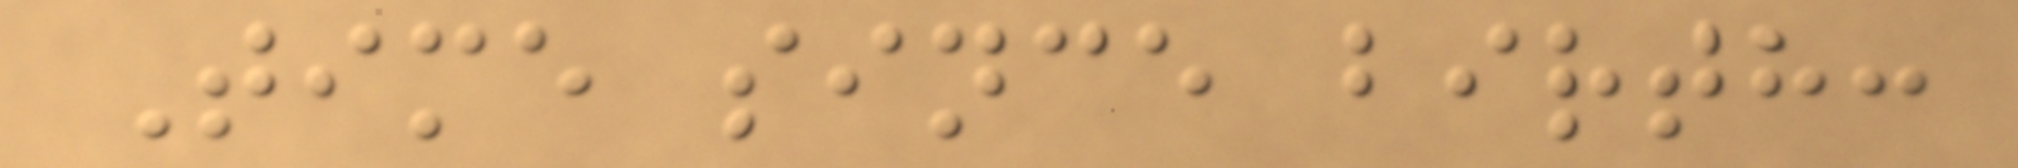Time since birth:
